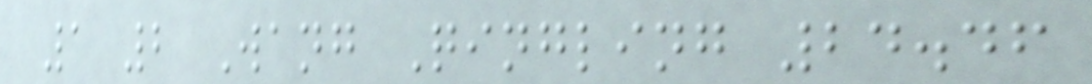1 2 Wang Qingling 24.46
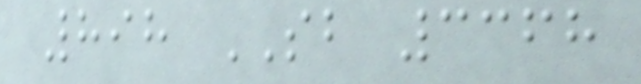898 SB 3368
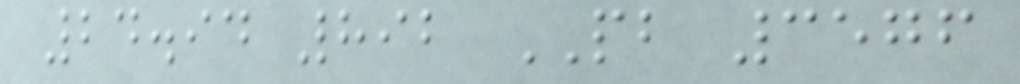24.94 892 PB 3576
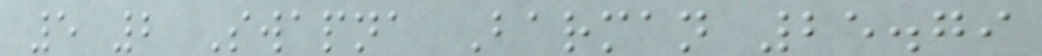5 2 Swapna Barman 25.79
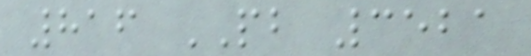816 PB 3521
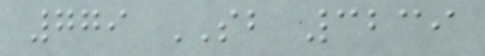779 SB 3239
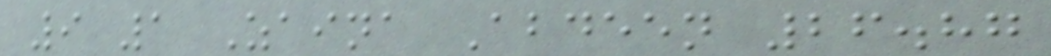9 1 Zaina Abdeen 26.87
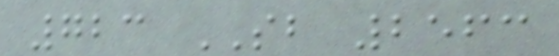723 SB 2563
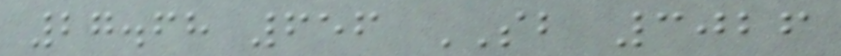27.68 656 SB 3026
